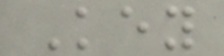Key
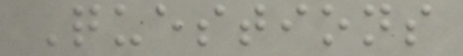Questions
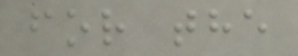for the
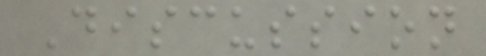Discussion
